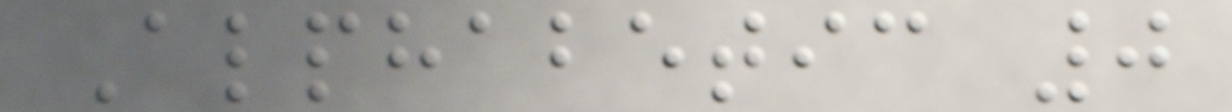Alphabetic 0
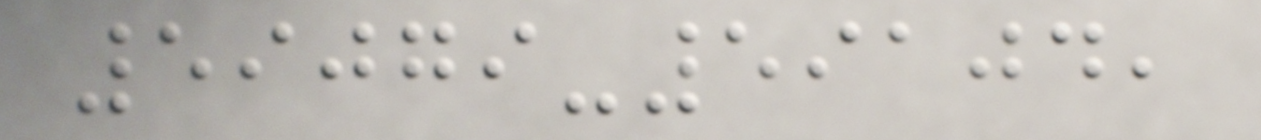59079-59104,
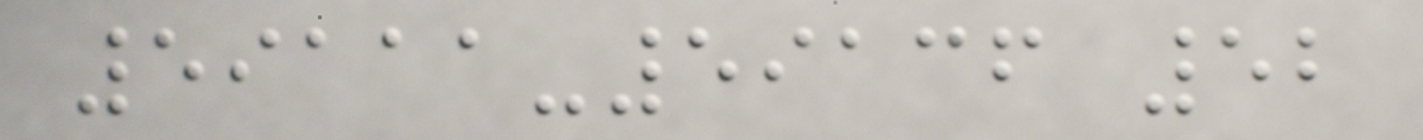59111-59136 52
